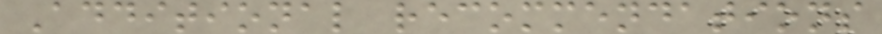Additional recommendations
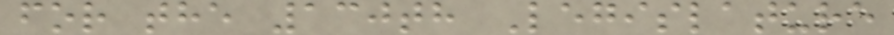for the 130th Legislature
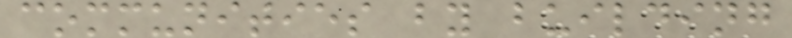communities by building
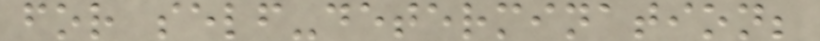for self-determination;
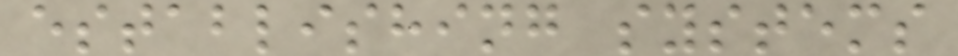establishing systems
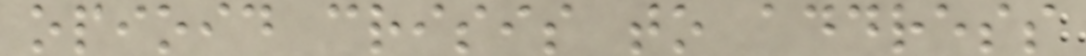opioid crisis to address
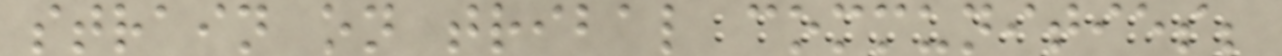strain on tribal communities;
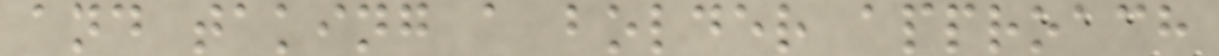and taking a bolder approach
